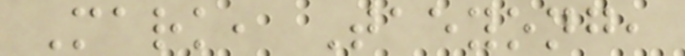Mark, Taeyong,
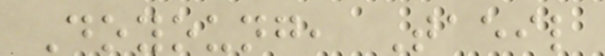Doyoung, Taeil
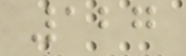127
